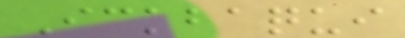Ickbaqui
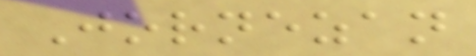Jornezan
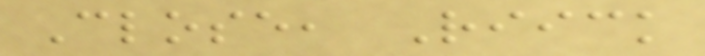Close, Riick
